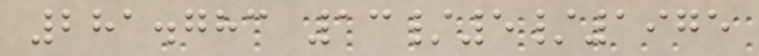281.783 13/5/1975
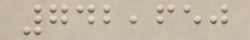742,650
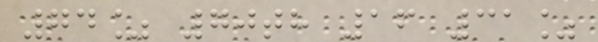74% 70th 16 31%
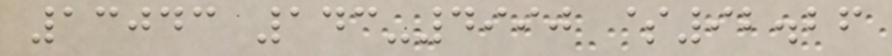13043 143-4990 $92.26
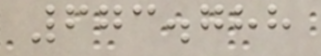673.788
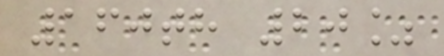160th 20%
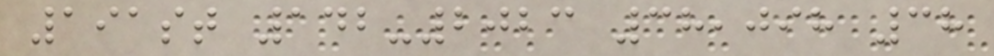191st 142-2023 38,098 38
